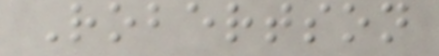Robertson
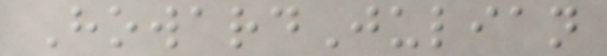HowardJulian
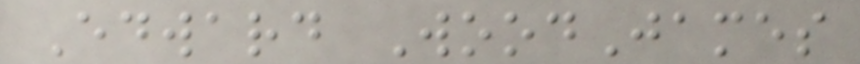Edward WoodJames
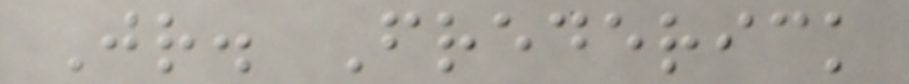Jr. Frederick
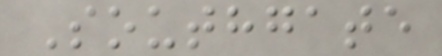Southgate
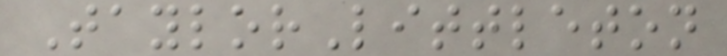TaylorLittleton
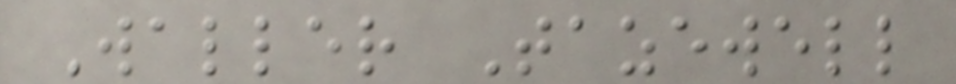Waller Tazewell
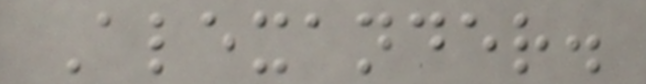Alexander.
